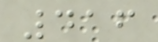416
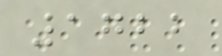1722
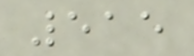515
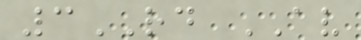3RD AV
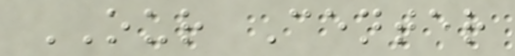OUR Center
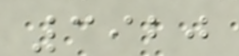3920
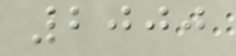2000
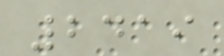2419
